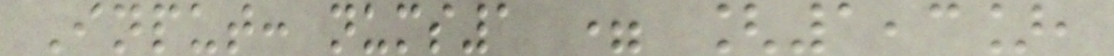Input: nums1 = [1,3],
